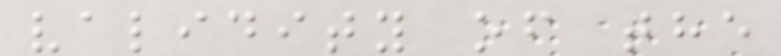validity of the
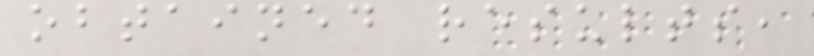obtained results,
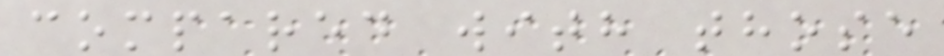compared with those
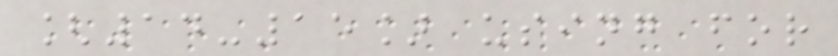[14-15] using for
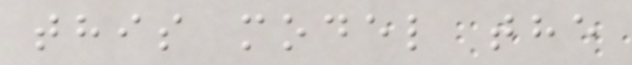this model the
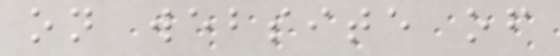on website of
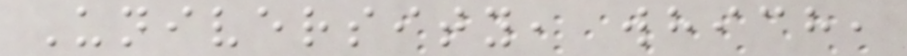University, which,
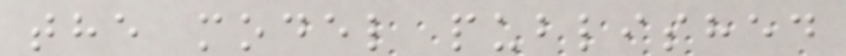the model published
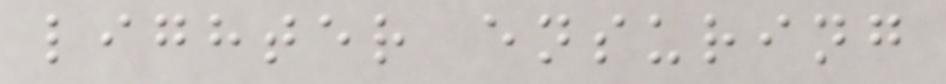lighter ensuring
